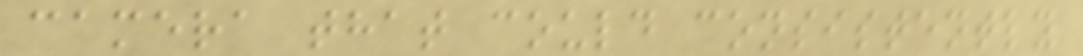camera that could consistently
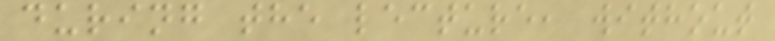during the lecture, without
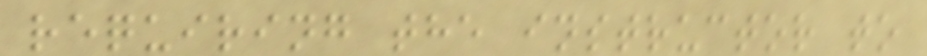requiring the instructor to
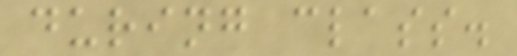during class.
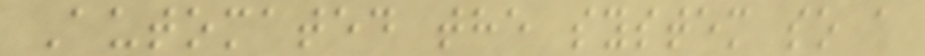Automated the system so a
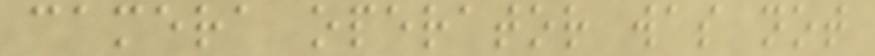camera operator was not
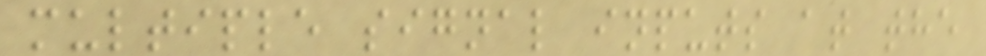multiple signal inputs at the
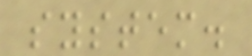system.
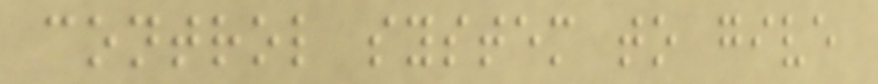control system to give
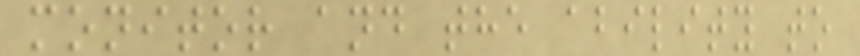monitor and the ability to
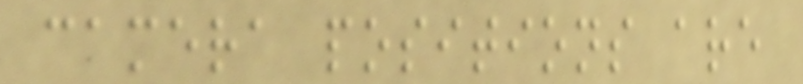camera positions are
